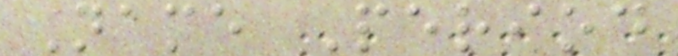Name Period
